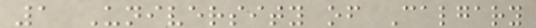1 University of Calgary
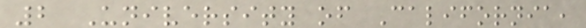2 University of California,
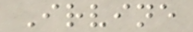Irvine
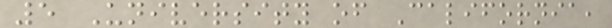5 University of California,
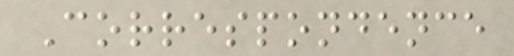Correspondence
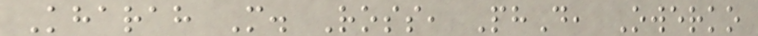Kharah M. Ross, PhD, Owerko
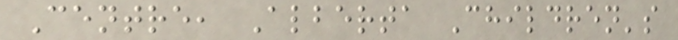Centre, Alberta Children's
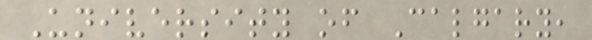University of Calgary,
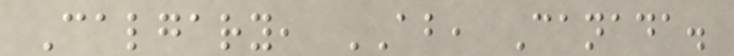Calgary, AB, Canada.
